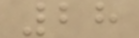28
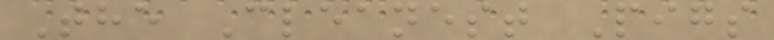The Cleanest Pigs
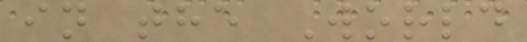in the World
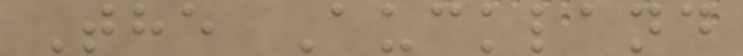The Auckland
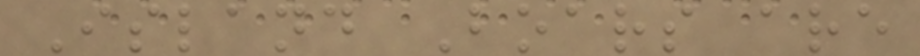Island Boars are
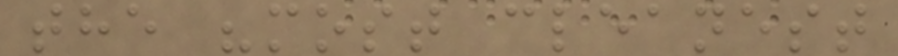the "most cleanest
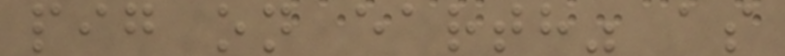pig on earth" as
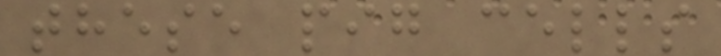these pig cells
